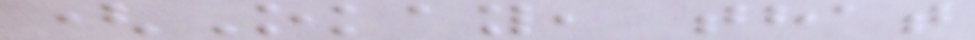(Okay, that
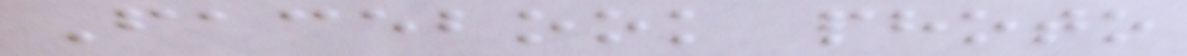Facebook photo
